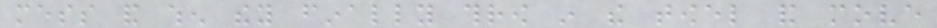mess and when they finally throw in the towel and move
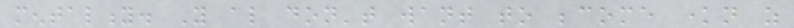mentality. You also don't want to become known as
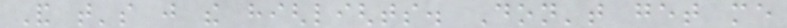And that's just the highlights. Don't get me
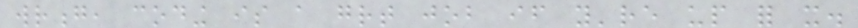wrong, coding is a great job if you're up for it.
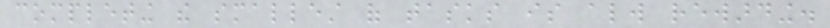completing the smallest of tasks is always rewarding.
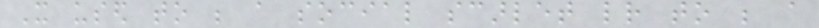It used to be a social scarlet letter to be a
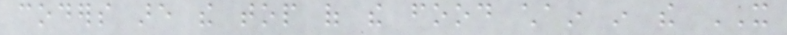coders are the top of the food chain in the IT
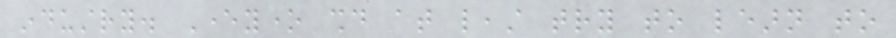industry. Everyone should at least try to learn to
